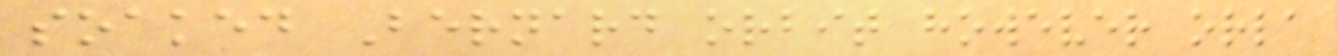soaked Bernard orbit however orla
